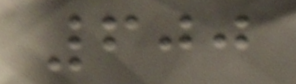600
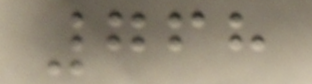768
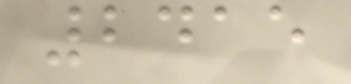2415
